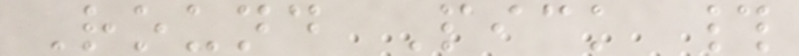Round Pick #
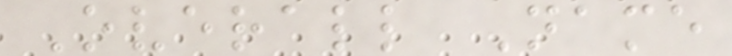Overall Name
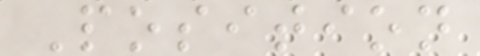Position
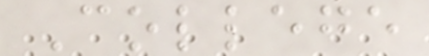College
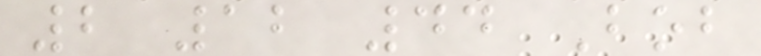2 12 44 Bob
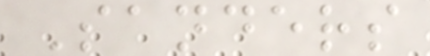Sanders
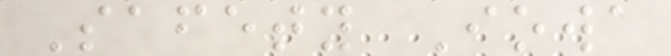Safety Iowa
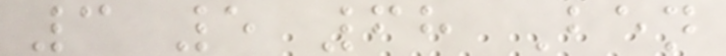3 5 68 Ben
